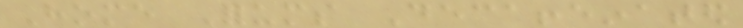Home Forums Decaffeinated
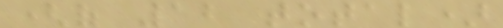(of 12 total)
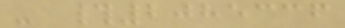- #2085336
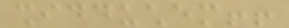shidduchem!!
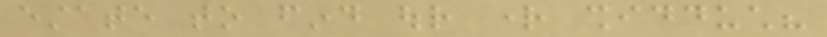estate to find our right shidduch?
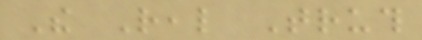The Real Truth
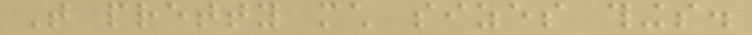That pretty much sizes things.
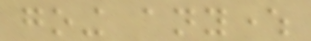going anywhere
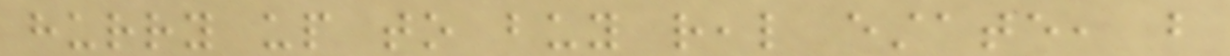hurry up to buy real estate, but
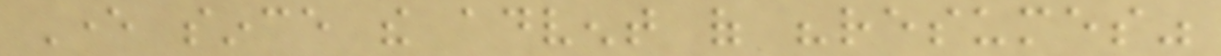Ever since the advent of "resumes"
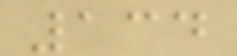134
